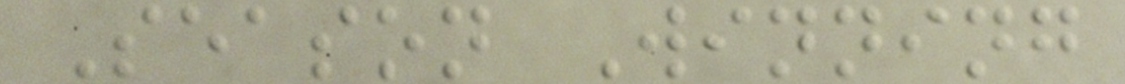Season Winning
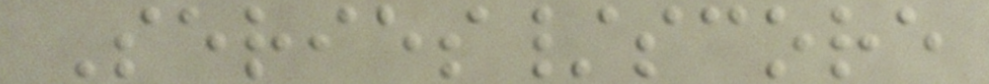Series/score
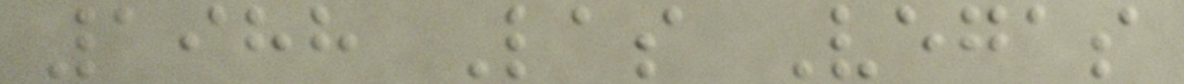1988 Las Vegas
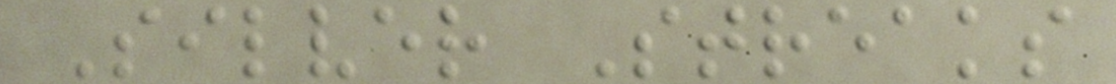Silver Streaks
